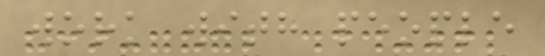work with people
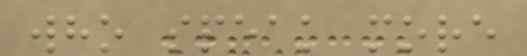who speak more
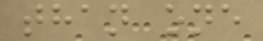than one
